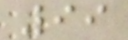99
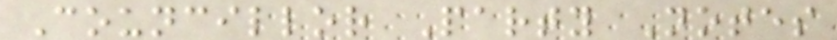Councillor Party Notes
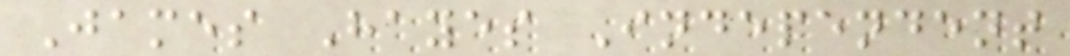James Hayes Independent
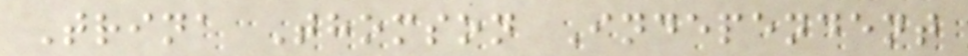Trina Thomson Independent
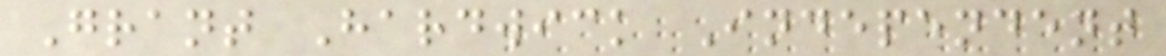Grant Hardwick Independent
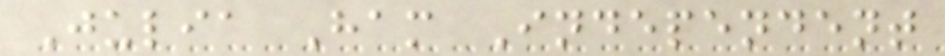Julia Ham Independent
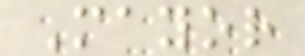Mayor
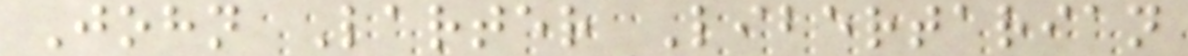John Larter Libertarian
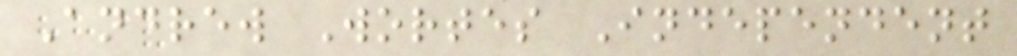Andrew Wortes Independent
